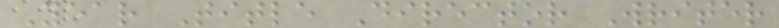Year Title Director Writer
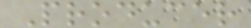Producer
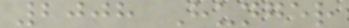2008 Hunger
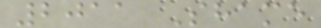2011 Shame
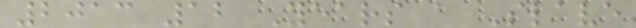2013 12 Years a Slave
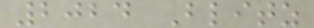2024 Blitz
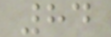84
